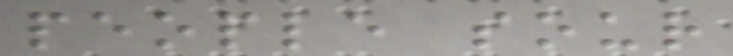people sour
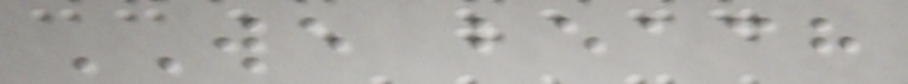WE beach
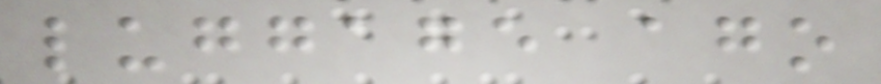luggage ago
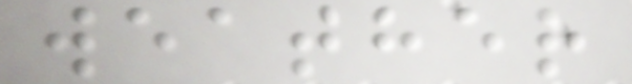weather
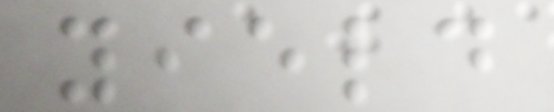yield
